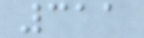311
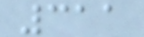311
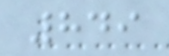849
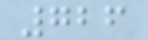726
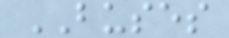BUSES
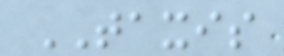TAXIS
